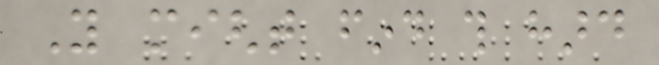You might find this hard
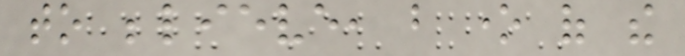to believe, but one of the
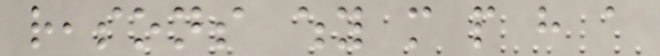reasons why more people have a
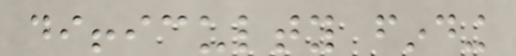difficulty finding
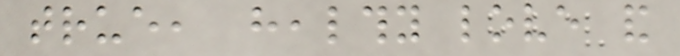true, healthy love and
